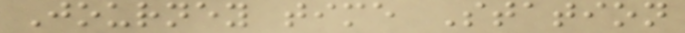Journey time Station
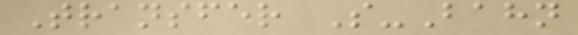Transfer S-Bahn
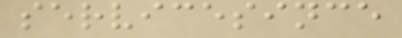servicesince
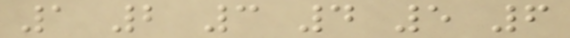1 2 3 4 5 6
